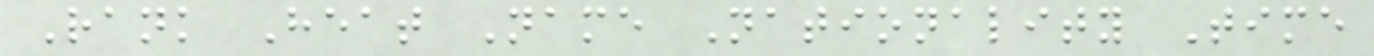Rank Heat Name Nationality Time
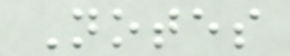Notes
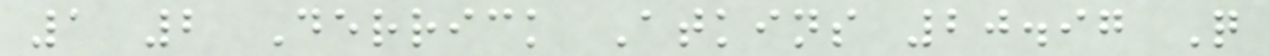1 2 Derrick Atkins 20.97 Q
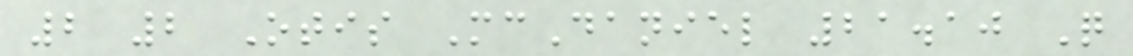2 2 Otis McDaniel 21.10 Q
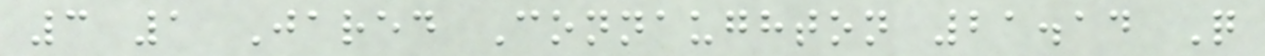3 1 Jared Connaughton 21.14 Q
